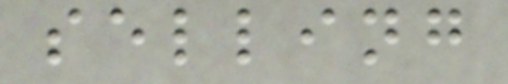selling
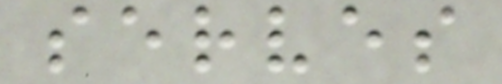serves
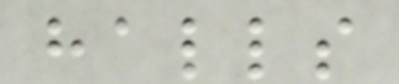halls
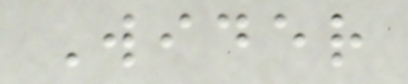Wider
